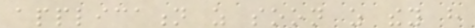application as soon as they have
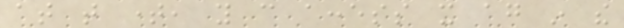at that time, you can access it again in the
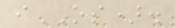iOS).
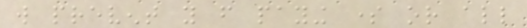will prevent you from paying some or all
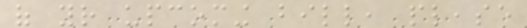of your upcoming bill, please
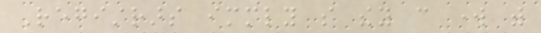Registrars immediately so they can work with
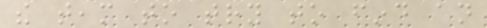the team to try to find an
